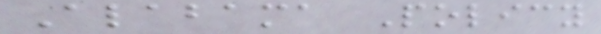Alabama Policy
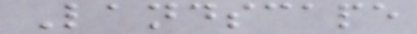Landscape
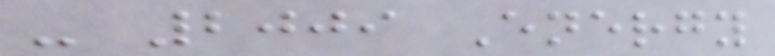- 2009 Energy
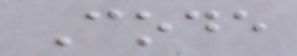Code
